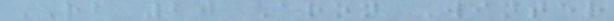RB 20 Aron Winter
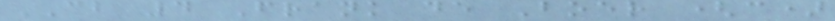CB 4 Frank de Boer (c)
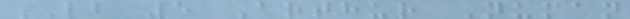LB 5 Arthur Numan
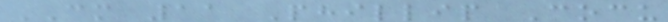CM 11 Phillip Cocu
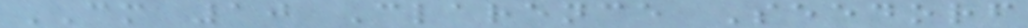CM 10 Clarence Seedorf
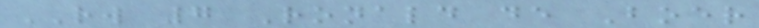RW 7 Ronald de Boer
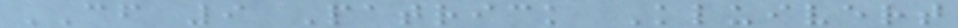CF 9 Patrick Kluivert
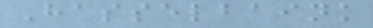Hasselbaink
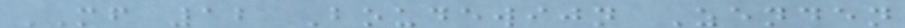MF 12 Boudewijn Zenden
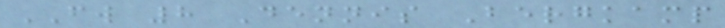FW 8 Dennis Bergkamp
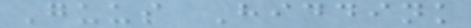Guus Hiddink
